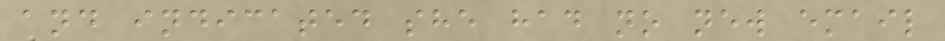and indicated she had no new email
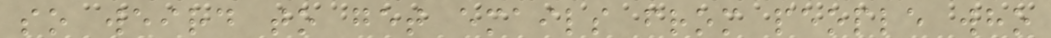so weird to get emails from people who
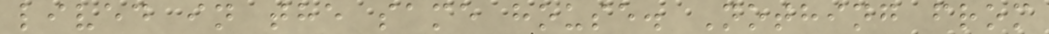lived in the same house. Nothing from
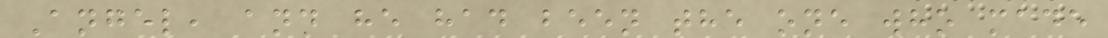Angel, and he had been the one who made
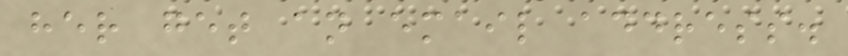her get an email address.
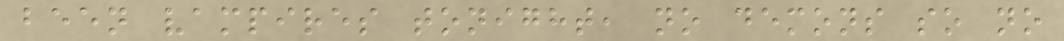been vampires tonight, no demons so no
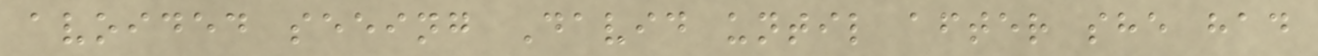avoided seeing David until after she had
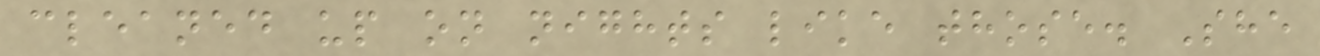cleaned up on nights like those. She
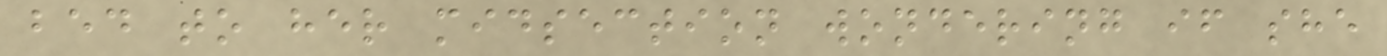bed to her midsection wondering if she
